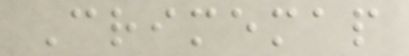Crimemap
